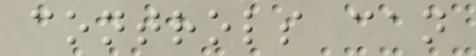controls can
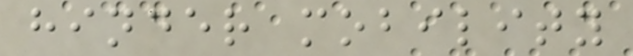hinder mobility
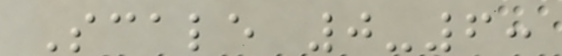Scale 0-6:
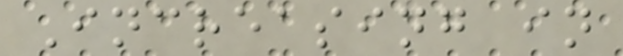Increasing in
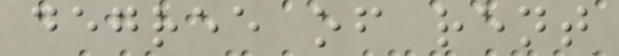degree of rent
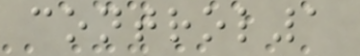control1
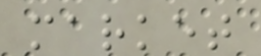market
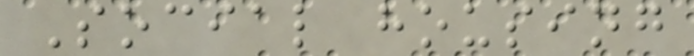Social housing
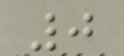0
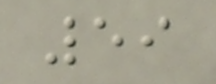59
